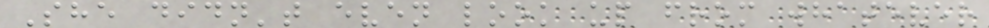She didn't even look up from whatever
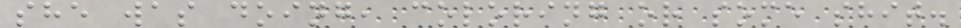she was doing, coloring or some shit.
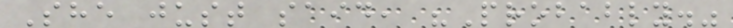She just said, "Probably."
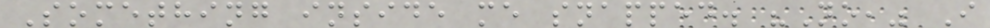Something inside me snapped. "No," I
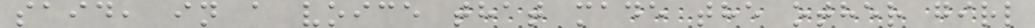said, in a voice that made the other girl
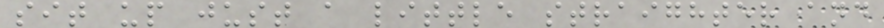sit up just a little straighter and
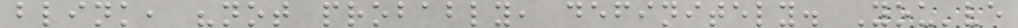blink, "not probably, definitely. You've
